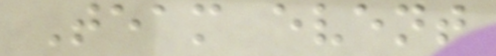Team event
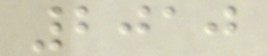2010
